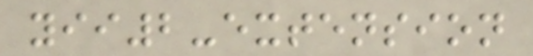yii2-extension
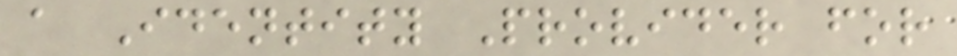a Identity Provider for
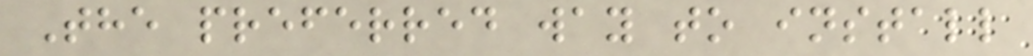The preferred way to install
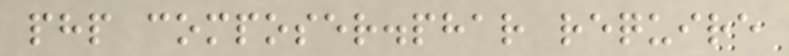php composer.phar require
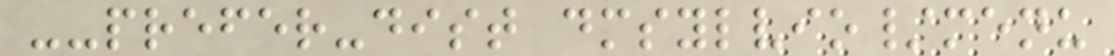--prefer-dist dmsylvio/menu
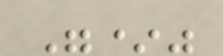"*"
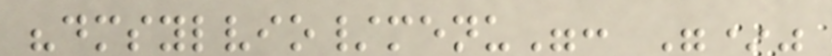"dmsylvio/menu": "*"
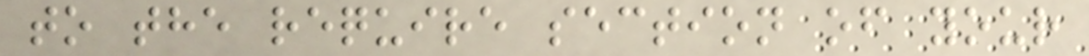to the require section of your
